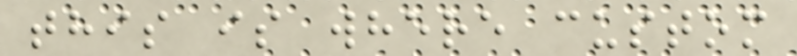this is where custom
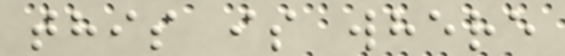this is where
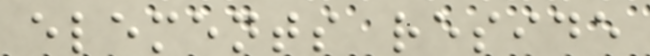elements reside
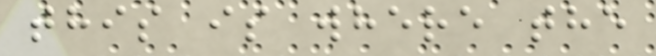this is where the
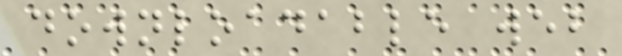downloadable web
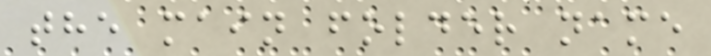the main folder name
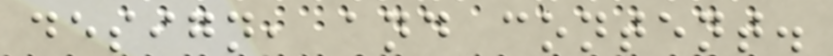design, and content.
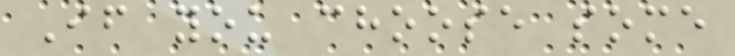If you choose some
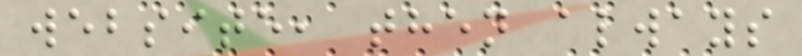website, then always
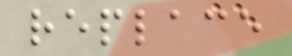replace
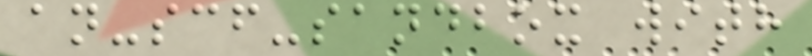an-scf-sandbox with
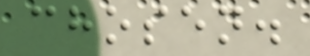chosen.
